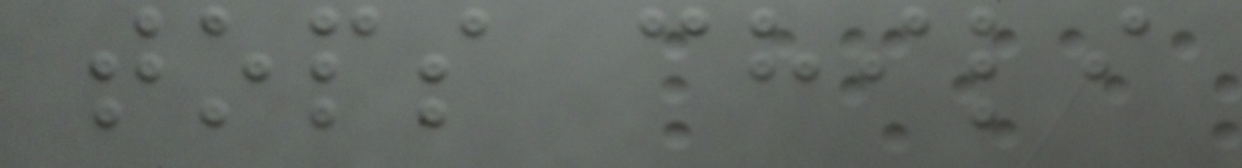tops chili
